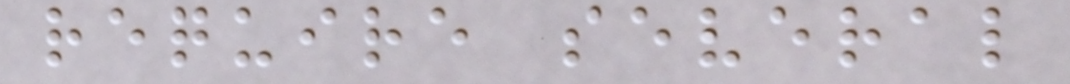require several
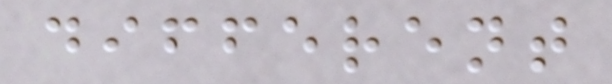different
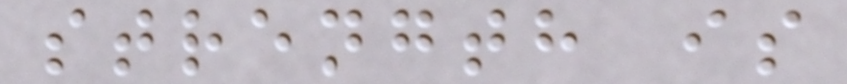strength is
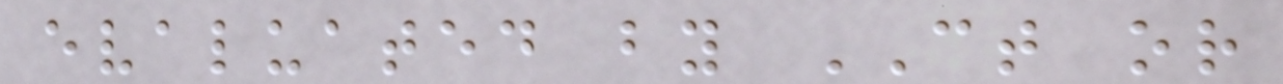evaluated by CT or
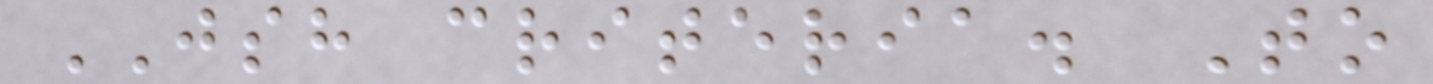JSH criteria. To
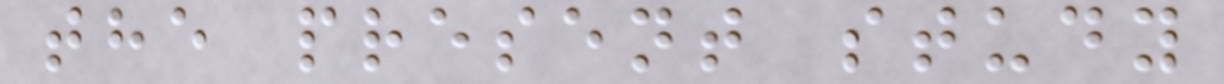the present study
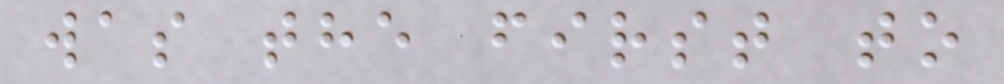was the first to
